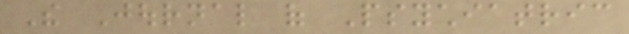The Journal of Psychiatric
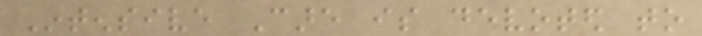Intensive Care is devoted to
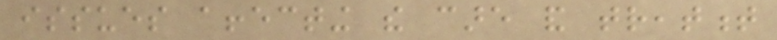issues affecting the care and treatment
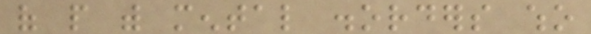of people with mental disorders who
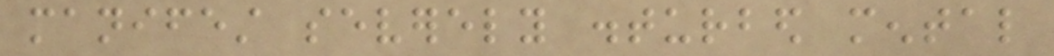manifest severely disturbed mental
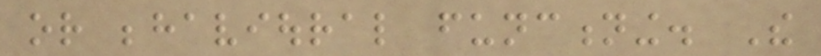or behavioural functioning. The
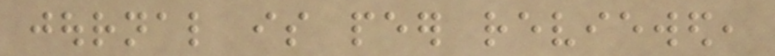journal is peer reviewed,
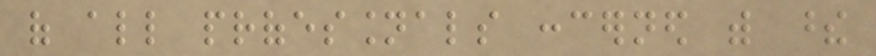of all professionals concerned with these
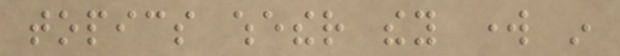topics whether they work in
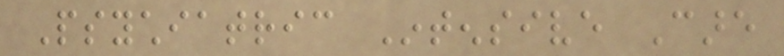Psychiatric Intensive Care
